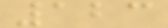123
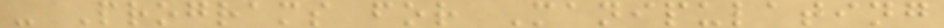- Programs for Manipulating
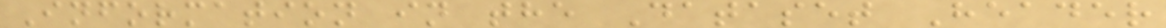Information in the Dataset Header
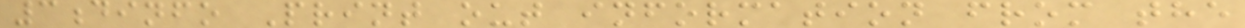3dinfo Print out information from the
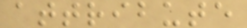attribute
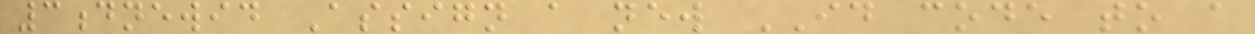3dnewid Assign a new ID code to a
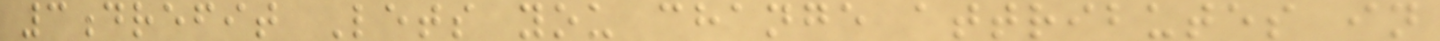3drefit Lets you change attributes in
